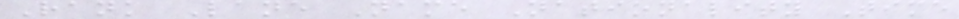Rank Lane Name Nationality Time
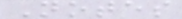Notes
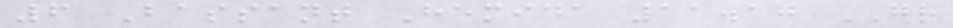6 Bassant Hemida 11.10 GR
